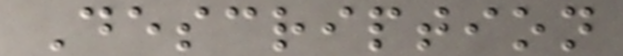Description
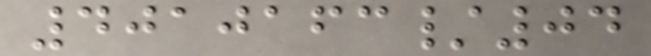4010163/04
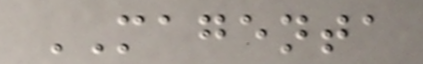MAGENTA
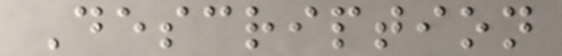Description
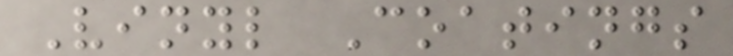Vinyl Coatings
